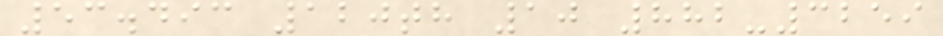53.493 120th 10 882-3259
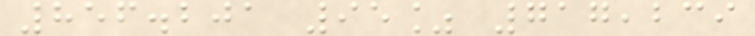856.201 95% 717,239
